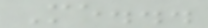Me...
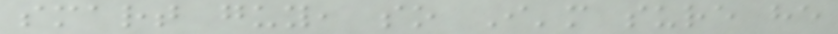smart guy, so I'm sure he
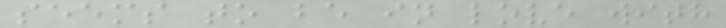seems to be in love with
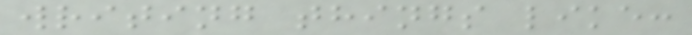writing things like:
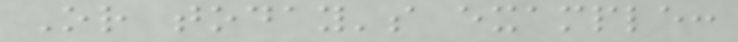Or today's example:
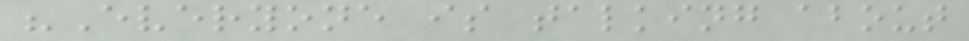"Everyone is talking about
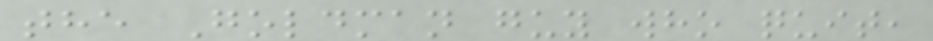the Goldman guy who quit,
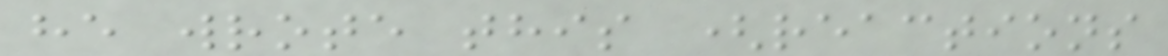he wrote this (reactions
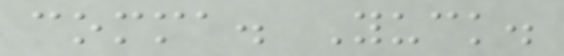comma. Yuck.
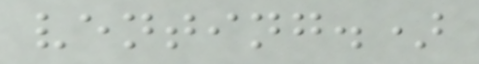venting.)
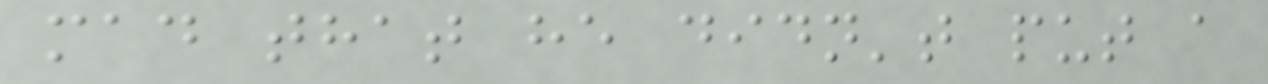mad that he didn't put a
